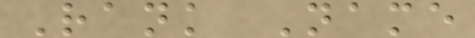Rank Name
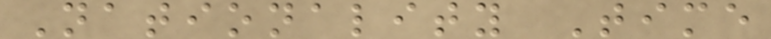Nationality Time
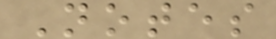Notes
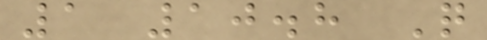1 10.8 Q
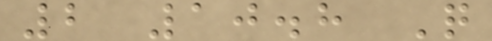2 10.8 Q
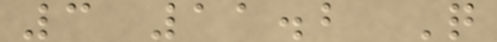3 11.2 Q
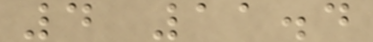4 11.4
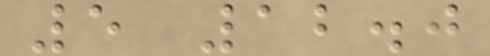5 12.0
